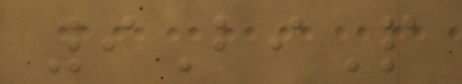9BiP
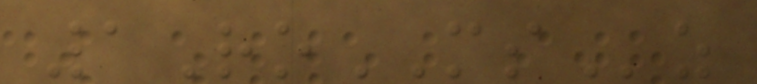1RoMSz
